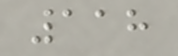118
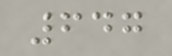647
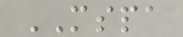MSPA
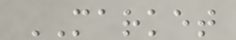MARKET
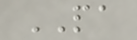PA
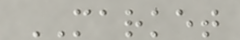MARKET
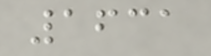1631
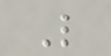L
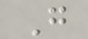G
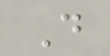D
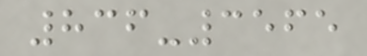836-3565
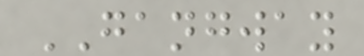GANGWAY
